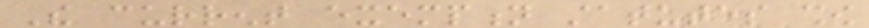The current exemption statutes show
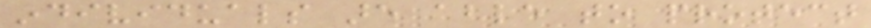individuals are able to protect
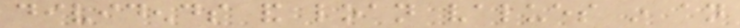dividends and loan values in an
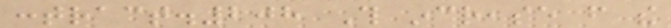contract.208 This increase from the
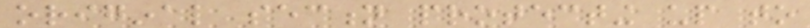original section protecting up to
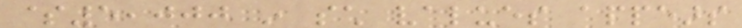$5,000 in such values appears
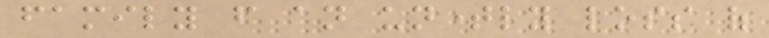family from an untimely loss of
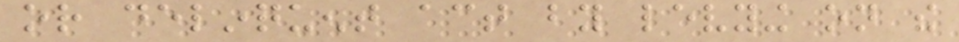or delinquent act by levying on the
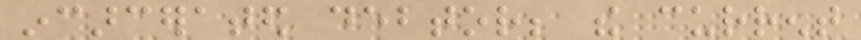incarcerated debtor; the current
